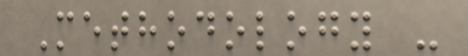Methodology -
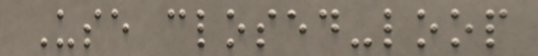Use closed-loop
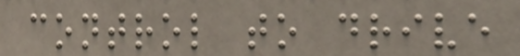control to drive
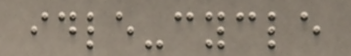idle-cycle
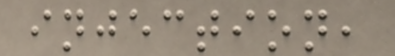injection,
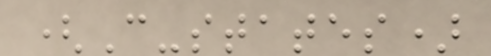(C-states)
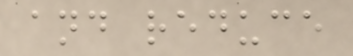and reduce
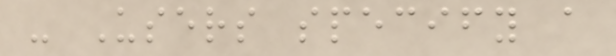- Users specify a
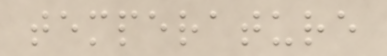temperature
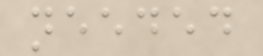needed
